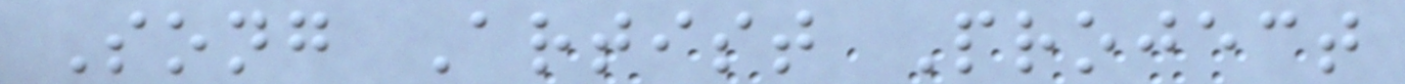Song Artist Project
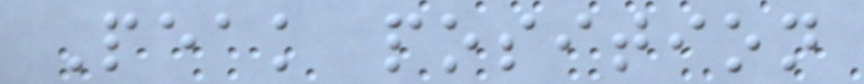Peak position
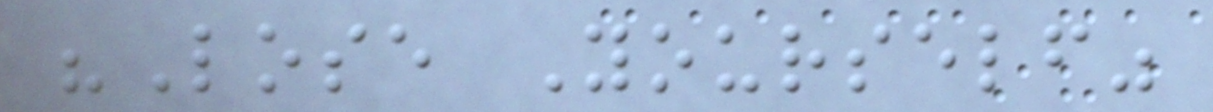"Lose Yourself"
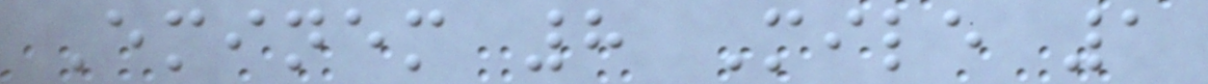Eminem 8 Mile 1
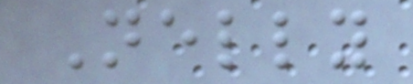Nelly
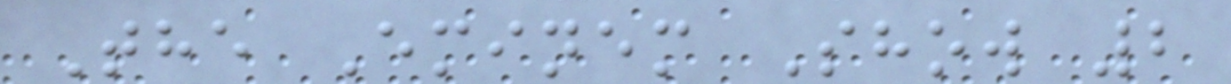The Eminem Show 2
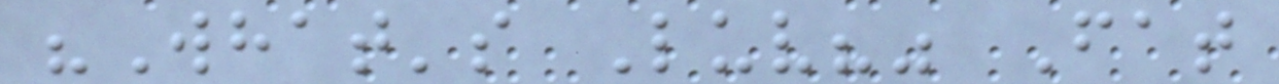"What's Luv?" Fat
